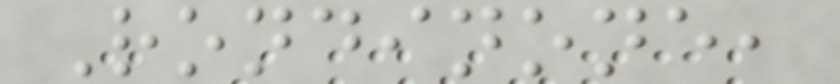Rondinone,
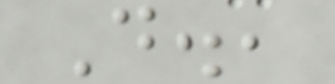D.,
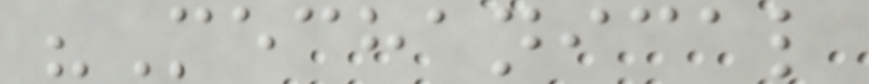"Mechanical
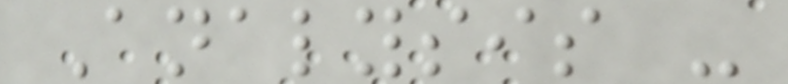Analysis -
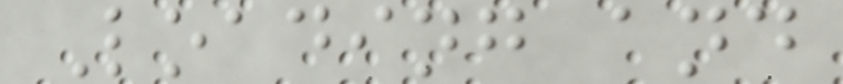Loading and
